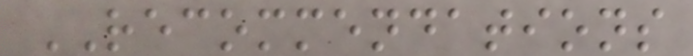RECOMMENDATIONS
